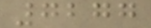7277
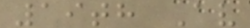19th Av
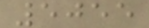5055
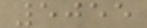5055
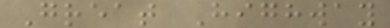Great Highway
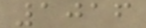1016
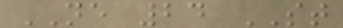NE 24 ST
